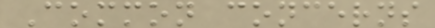Common concerns
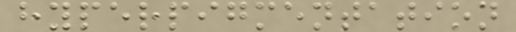hyperpigmentation
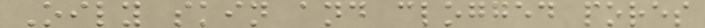Oily skin and clogged pores
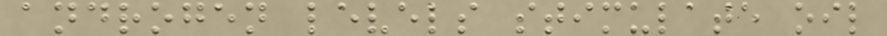androgen levels stimulate oil
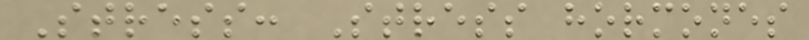Stress: Stress hormones
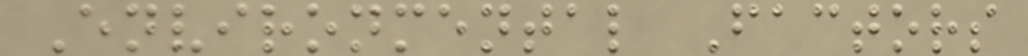Environmental Factors
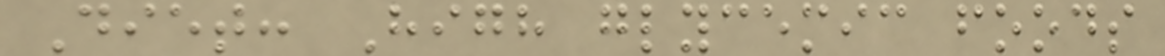Diet: High glycemic foods
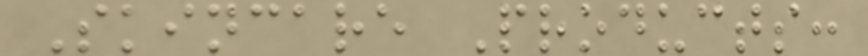Skincare Products:
